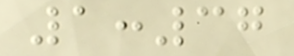1:37
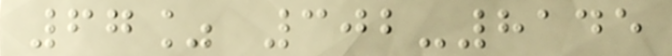67% 302-8145
